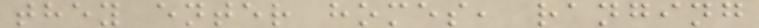they enter homes, ranging
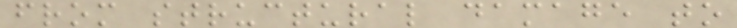from structural damage to
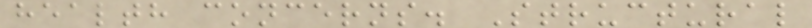health concerns. Structural
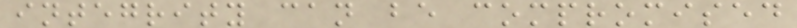integrity can be compromised
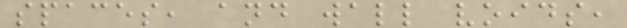spaces, and wall voids,
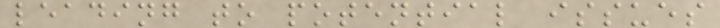leading to potential issues
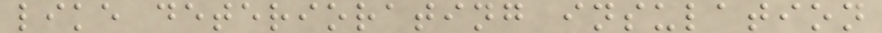like deteriorating insulation
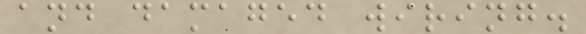and damaged wiring.
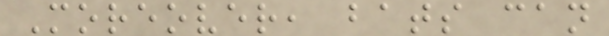Moreover, bats can
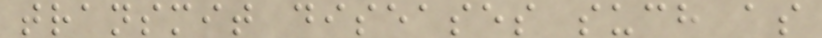transmit diseases such as
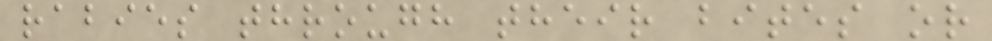rabies through their bites or
